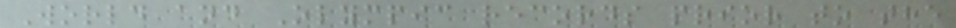World and Olympic records prior to the
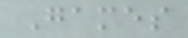Games
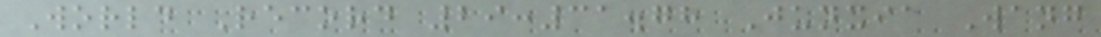World Record 29:31.78 Junxia Wang
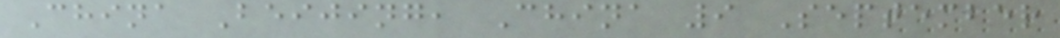China Beijing, China 9 September
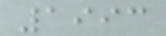1993
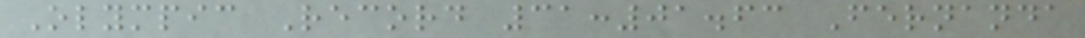Olympic Record 31:01.63 Fernanda
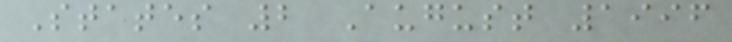States 2 August 1996
